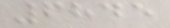6845
